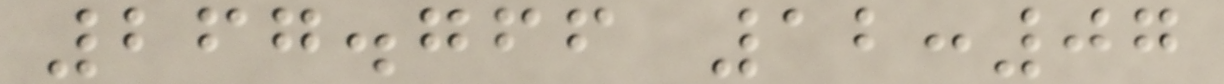267.766 12:07
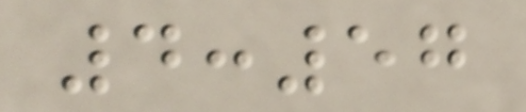4:57
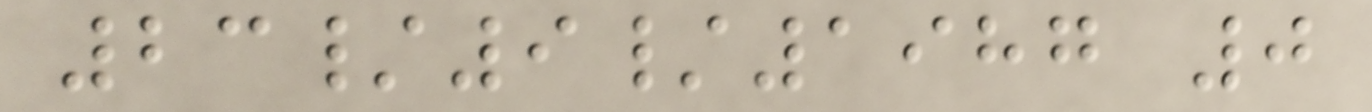23/9/1987 0
